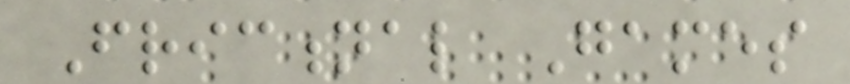Frictional Games
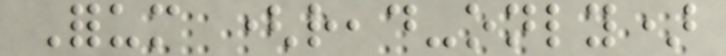Forum (read-only)
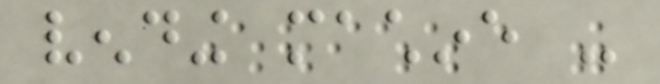vending machine -
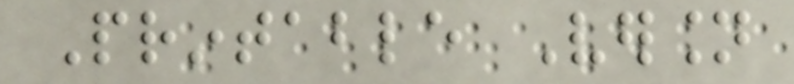Printable Version
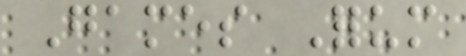Games Forum
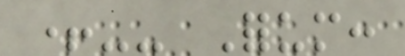+-- Forum:
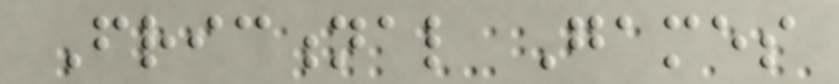Frictional Games
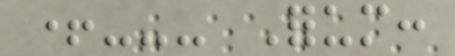+--- Forum:
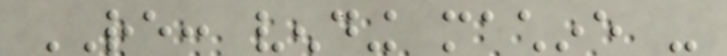RE: vending machine -
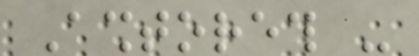Ashtoreth -
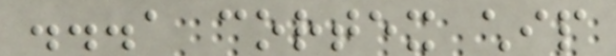...a cortex chip
